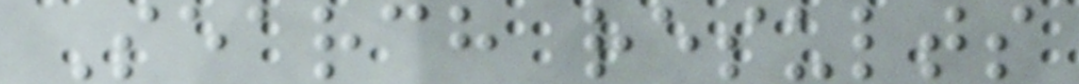Search results
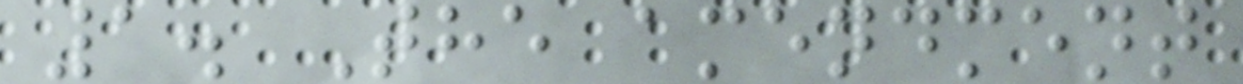1. The amendment
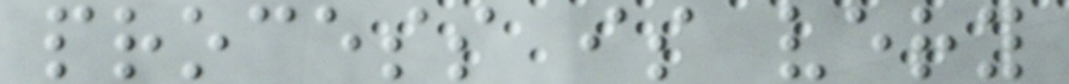process is very
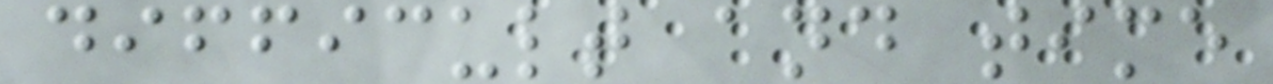difficult and time
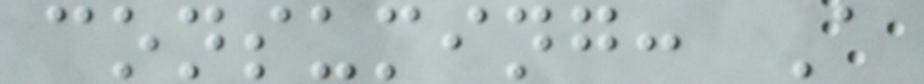consuming: A
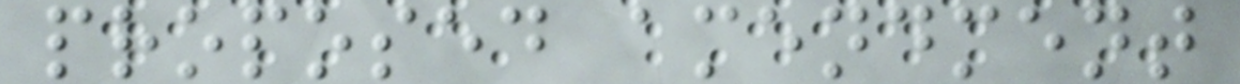proposed amendment
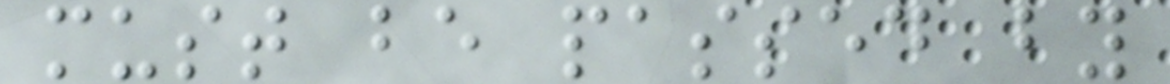must be passed by
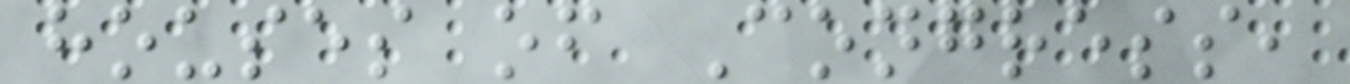houses of Congress,
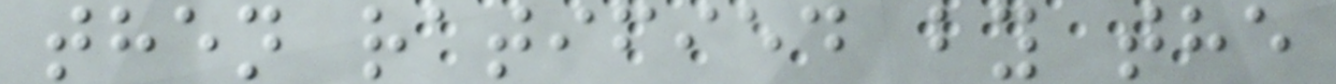then ratified by the
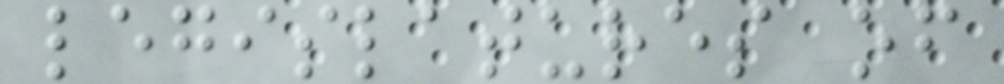legislatures of
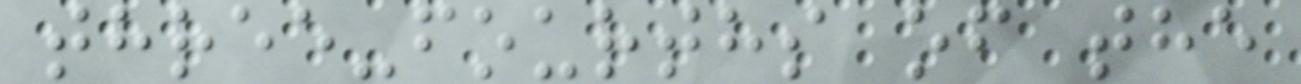three-fourths of the
